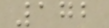172
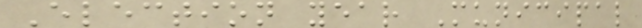Election year Municipal
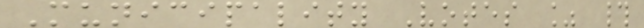Municipality Votes % #
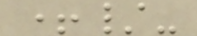+/-
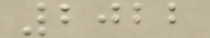2022
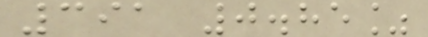391 0.85%
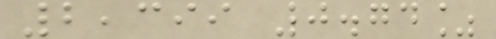2,399 0.74%
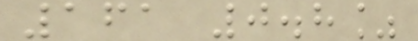161 0.8%
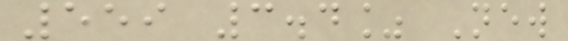559 3.4% New
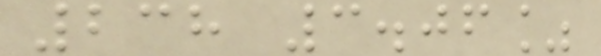238 3.06%
